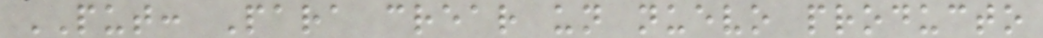PUT: Para crear un nuevo producto
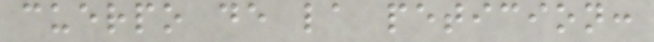cuerpo de la peticion:
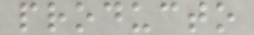producto
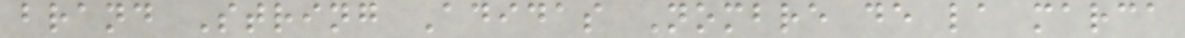brand String Adidas Nombre de la marca
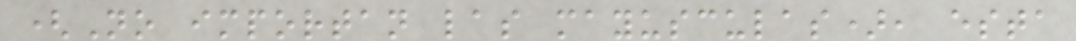(No importan las mayusculas), esta
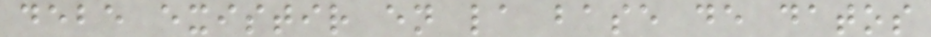debe existir en la base de datos
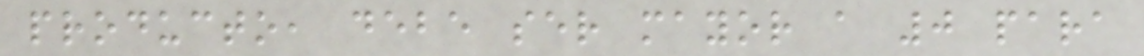producto, debe ser mayor a 0 para
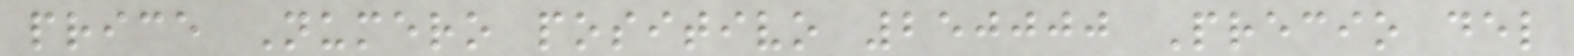price Numero positivo 250000 Precio del
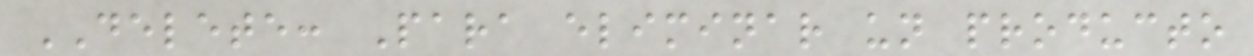DELETE: Para eliminar un producto
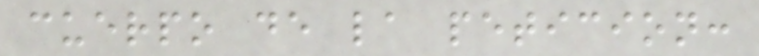cuerpo de la peticion:
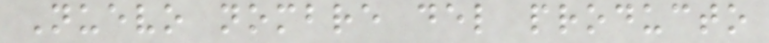Nuevo nombre del producto
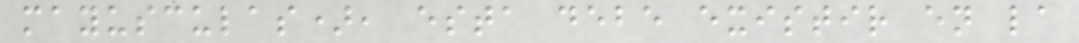mayusculas), esta debe existir en la
